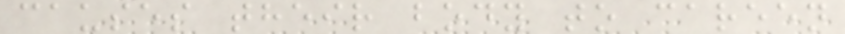causes their body to careen
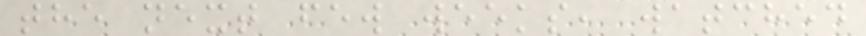the next few weeks, watched
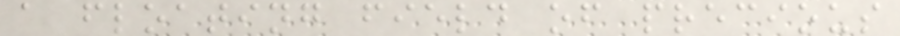a floating field of precious
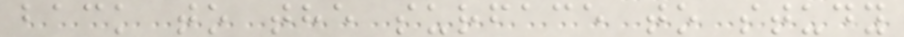back to the surface to study
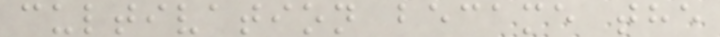cultivation became the
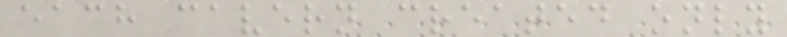each cavern created only
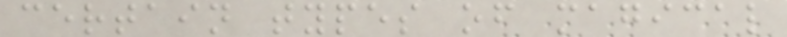certain types of magical
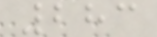283
